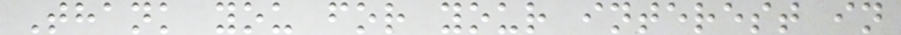Thank you for your interest in
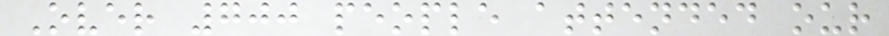Over 700 people attended our
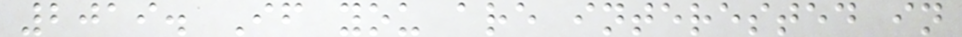2019. If you are interested in
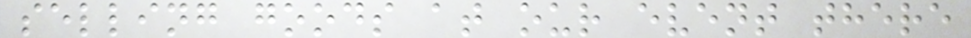selling goods at our event there
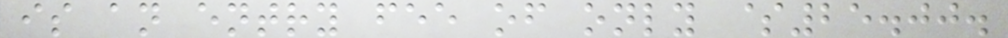is an entry fee of only $25.00.
